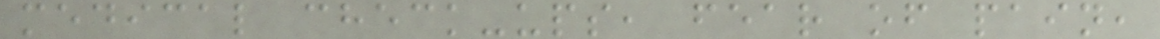medical check-ups, fear of pain,
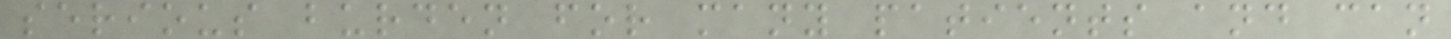serious burden for many patients and can
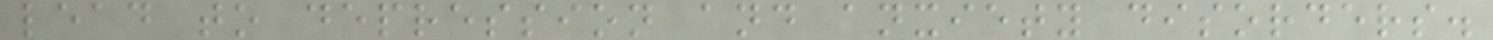lead to depression and anxiety disorders.
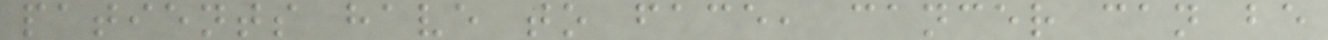patients have to face, cancer can be
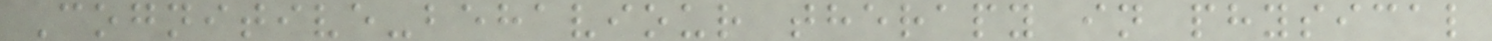Cognitive-behaviour therapy in physical
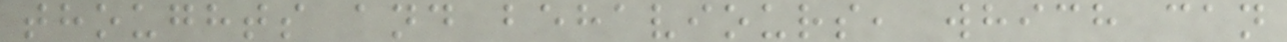thoughts and behaviours, which can
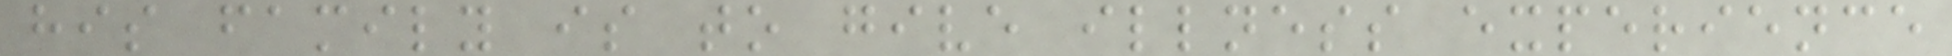his family is to give illness experience
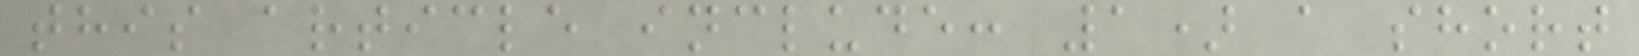this article include: 1) a short
